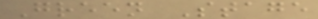Green Stage
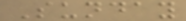Sunday
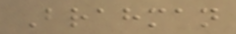Brahman
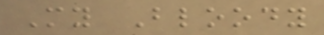My Bloody
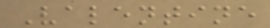Valentine
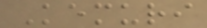Kemuri
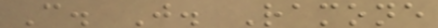C. J. Ramone
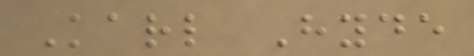Karl Hyde
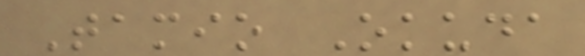Tamio Okuda
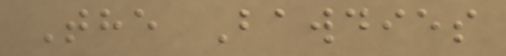The Bawdies
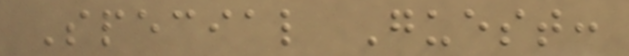Special Guest:
